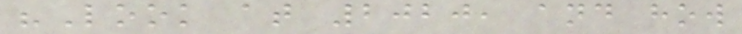"Look at 2020, and how
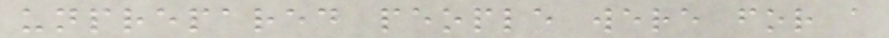unprepared people were for a
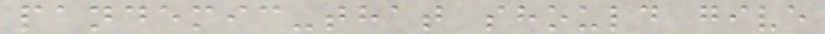pandemic-that should give
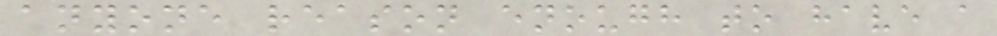anyone reason enough to have a
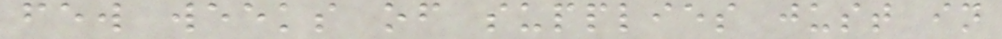few weeks of supplies just in
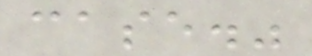case."
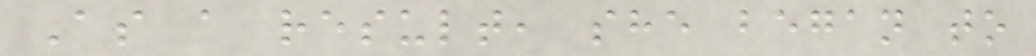As a result, she began to
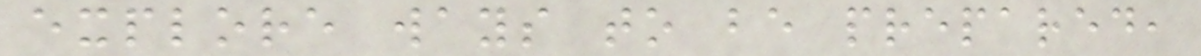explore ways to be prepared,
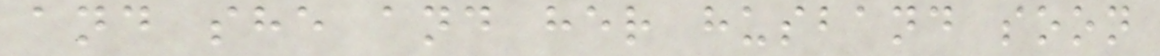and she and her husband soon
